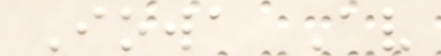Iowa Av
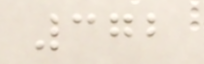372
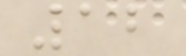12
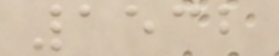1532
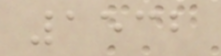1532
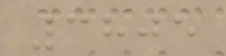3805
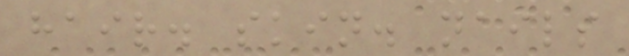hair. skin. nails
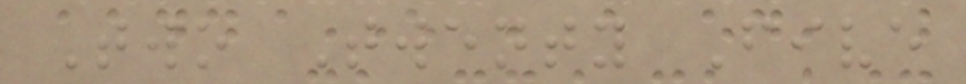Two Twenty Five
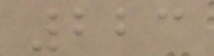223
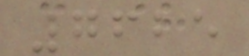7625
